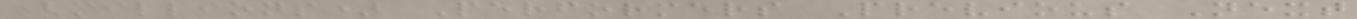(millions) Performers Previous Next
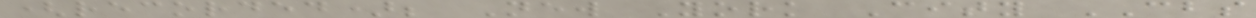(recorded); New York City CBS
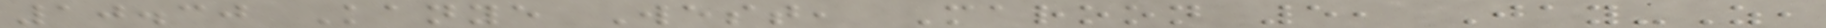10.30 Kanye West, Maroon 5, Jay-Z,
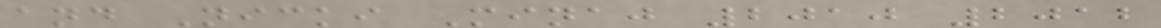and Nicki Minaj 2010 2012
